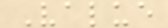Value
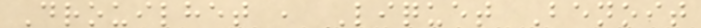Drouilhet , Liquet Benoit
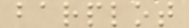barplot
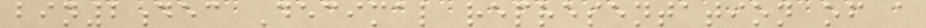bin2dec Decimal representation of a
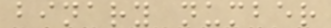binary number
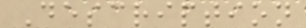Description
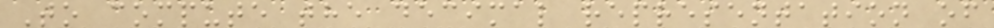To compute the decimal representation of
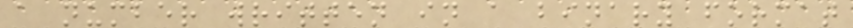a number written in a binary format
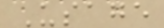Usage
